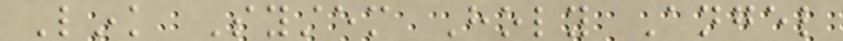Link System Holy Angel
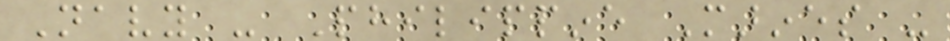Navy - Philippine Marines -
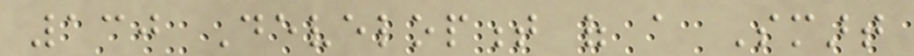130 Development of a Smart
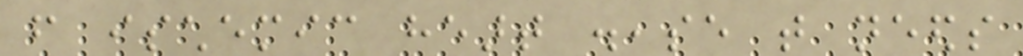from ischemic heart disease that needs
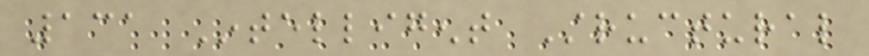131 Intelligent Structural
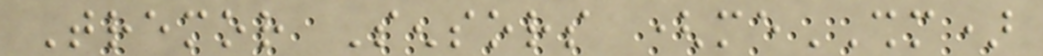Tremor Sensors (meSHM)
